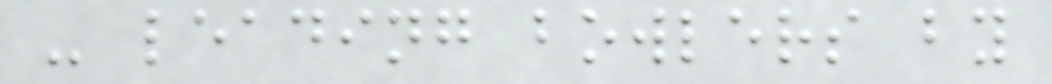- leading bowlers by
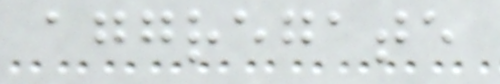aggregate
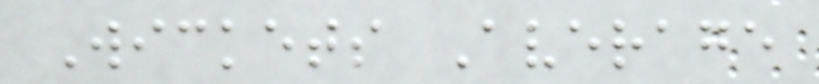Wickets Average
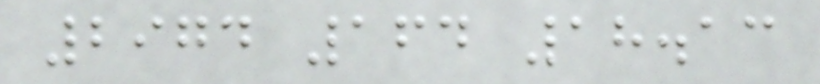2974 164 18.13
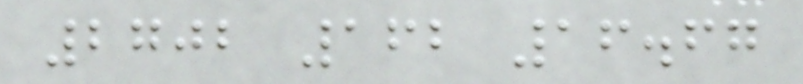2702 162 16.67
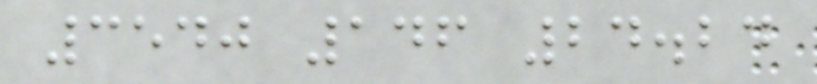3540 146 24.24
